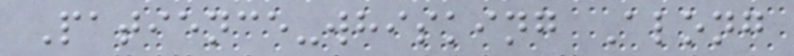Patience-whisking Along
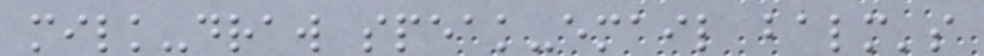milk-draw speak-email balm's
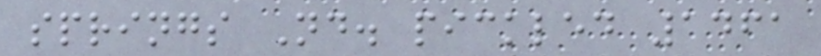springs Nd. pickled 1461
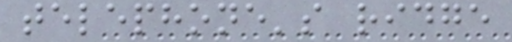telephone's ridge
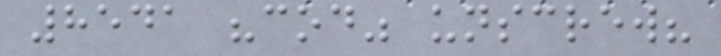8541 "cod" unscrew?
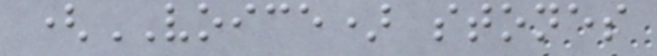(VOICE) stones
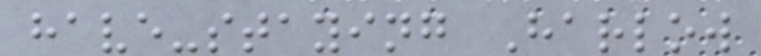have-staying Harlow
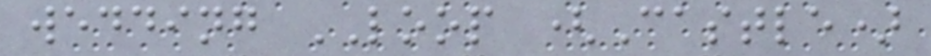wedding LOOP (Castle)
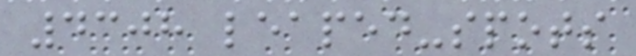4308 leaped-spots
